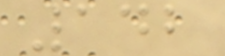142
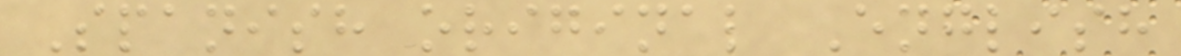Spanish original English
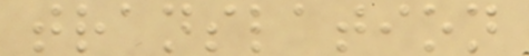translation
